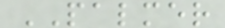PALMER
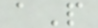aP
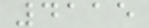4115
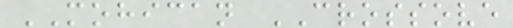MOHICAN CROSSOVE
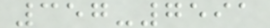357-7591
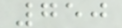750
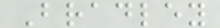Bradley
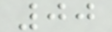00
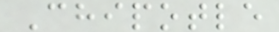Chipotle
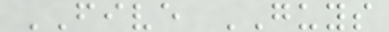FIVE GUYS
